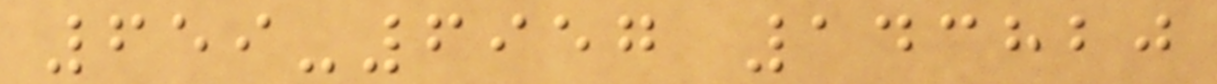659-6957 143820
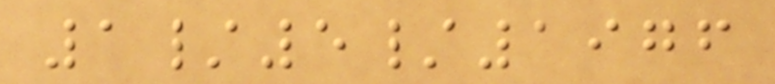1/5/1976
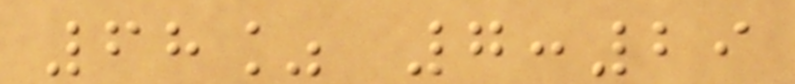68% 7:29
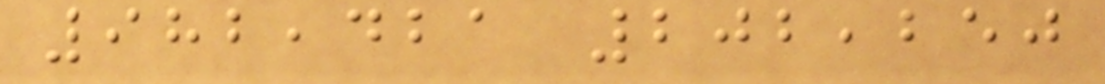982,421 202,250
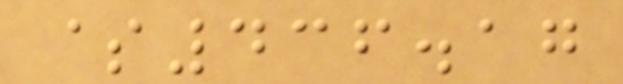$436.17
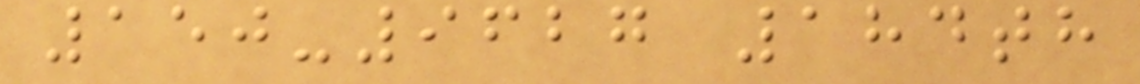150-9627 184th
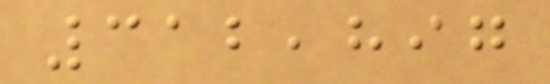312,897
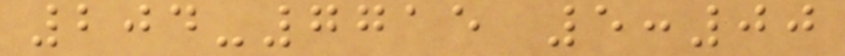204-7715 5:00
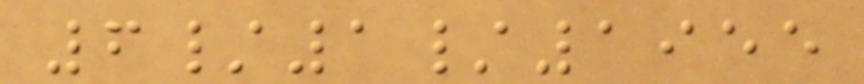6/1/1955
